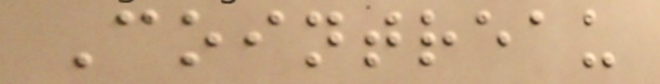Cointreau
